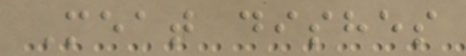Meat dishes
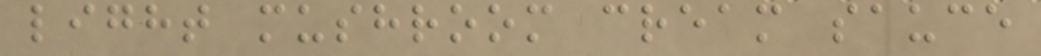light mushroom cream sauce
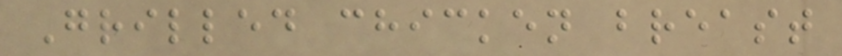Grilled chicken breast
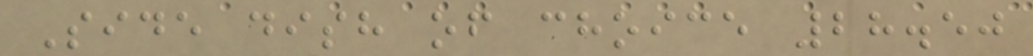Side dish of choice 28.50
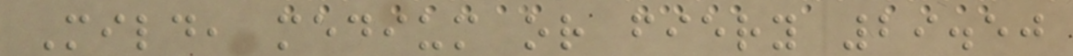Mild, medium or fiery 29.50
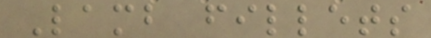Lamb fillets
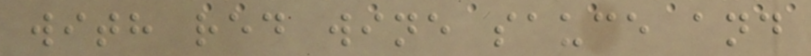with red wine sauce and
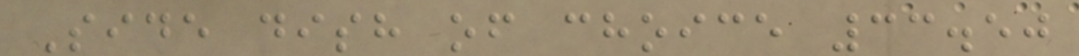Side dish of choice 33.50
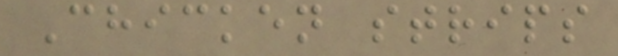Chicken strips
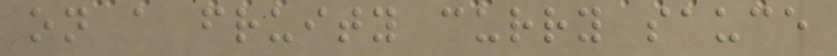on a fruity curry sauce
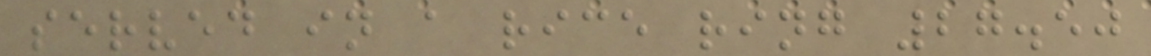served in a rice ring 27.50
